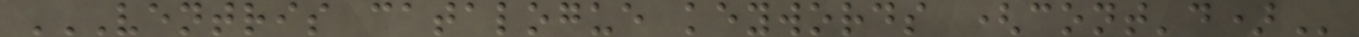VENTRIS CATALOGUE KEYWORDS (CONT'D)
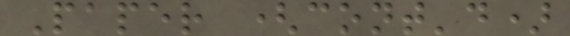Paper (cont'd)
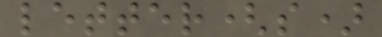letter(s)
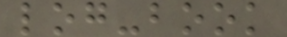log-book
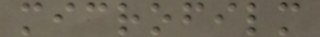microfilm
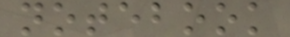notebook
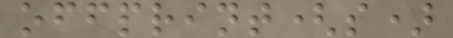offprint(s)
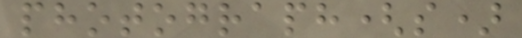photograph(s)
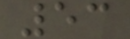53
